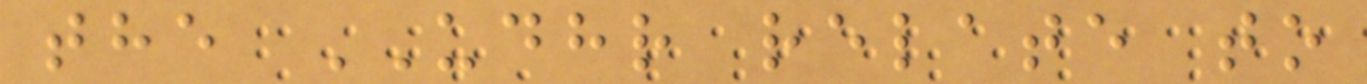the UDHR relate to
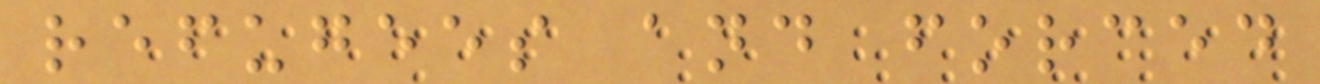refugees and forced
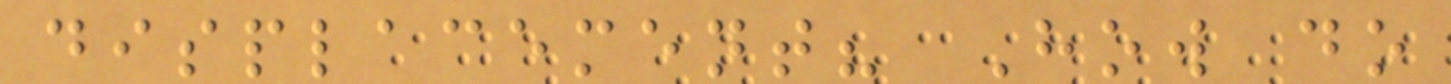displacement? How do
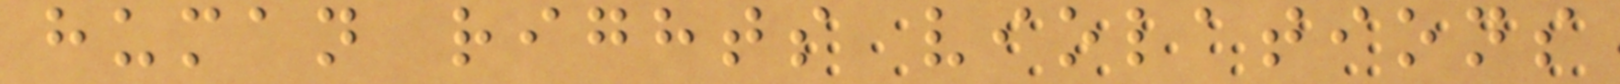human rights violations
